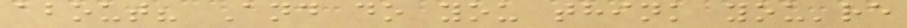about? And do you think you're
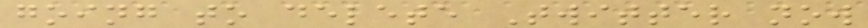going to delete Twitter now
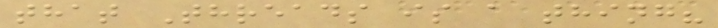that Threads is a thing?
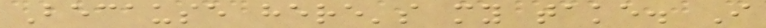Because here's my take. I
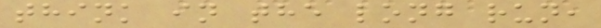think in the long run,
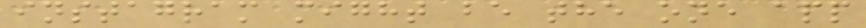instagram might be the one app
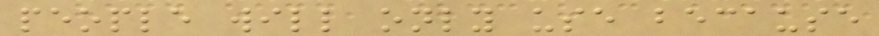people will only use because
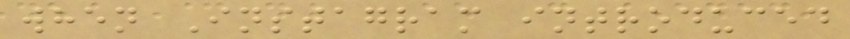when Instagram introduced
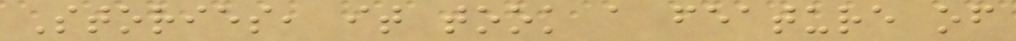Stories, it took a feature of
